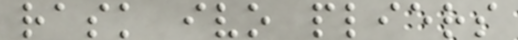rask ivo pliers
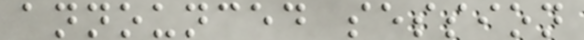announced session
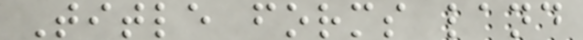Title forms land
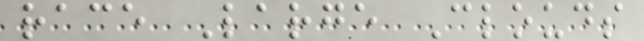race Large Clouds
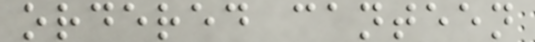ordered canteen
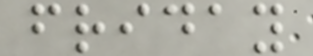friday
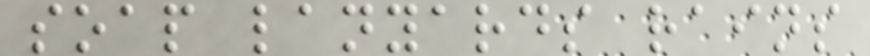soap lanyards rains
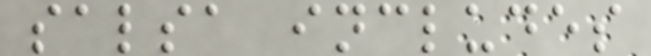salsa includes
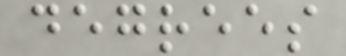degrees
